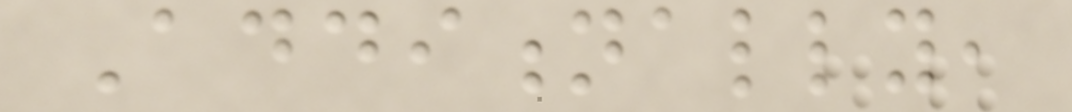Additionally,
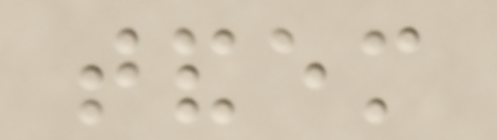tandem
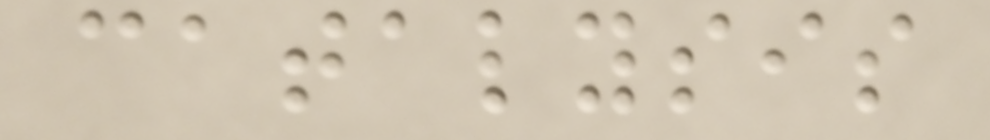catalysis
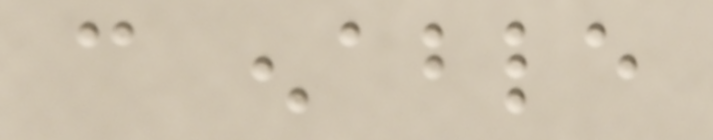can enable
